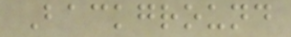Background
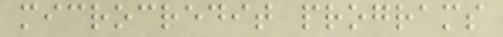microcredit programs
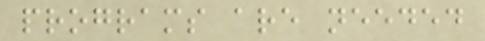programs are needed
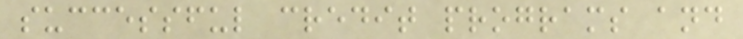successful credit programs and
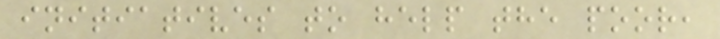initiatives to help the poor,
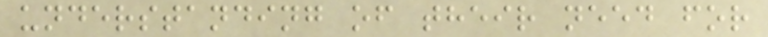understanding of their need for
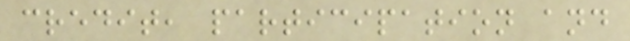credit, participation and
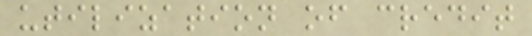utilization of credit
